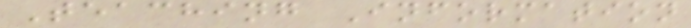Teaching Information
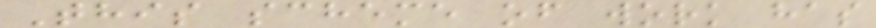This scheme of work has
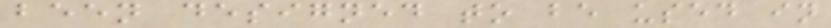been designed to be used in
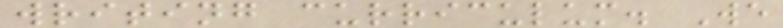writing curriculum. We
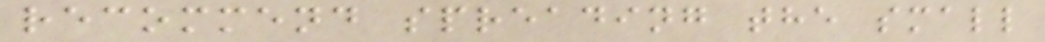recommend spreading the small
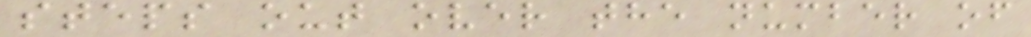steps out over the number of
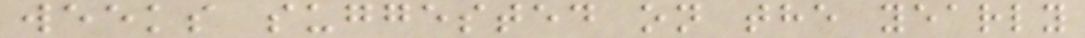weeks suggested on the yearly
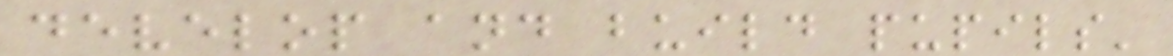develop and build pupils'
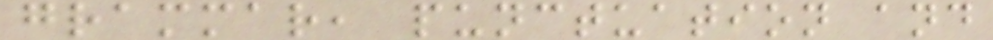grammar, punctuation and
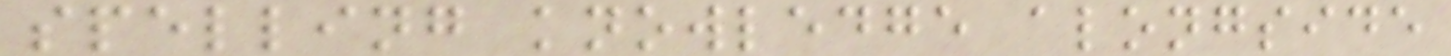spelling knowledge alongside
